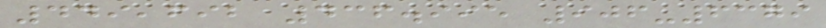449,692 436.995 906-6379
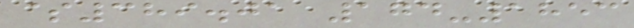$389.01 174-1853
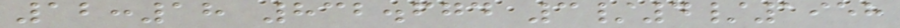12:18 832.674 3/4/1958
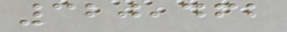320,462
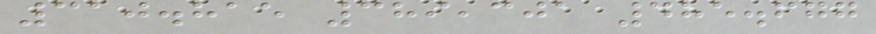310.815 389,301 485.677
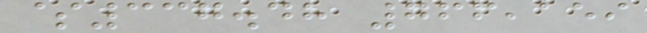$337.48 766,159
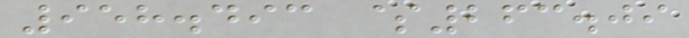958.493 $263.09
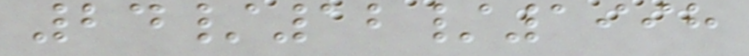24/12/1998
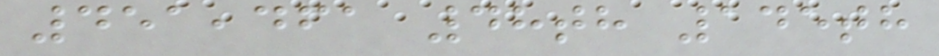451,461 48th 145th
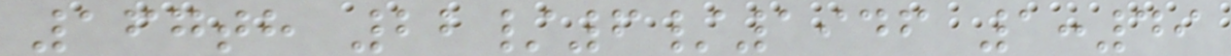167th 22/6/1946 1:49
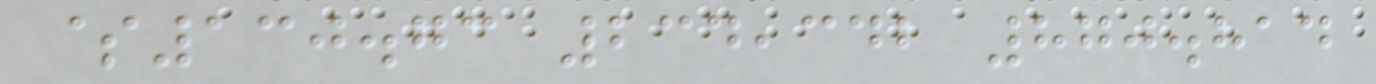$130.73 234,342 870.814
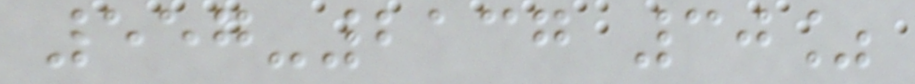557-2137 30%
